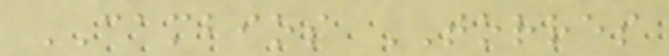CAMBIOS TORRES
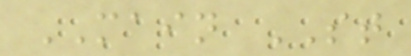MAIN ST
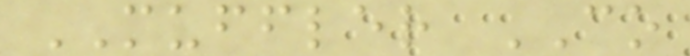MUFFLER CO
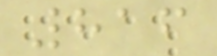816
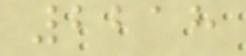2218
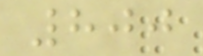800
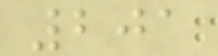201
